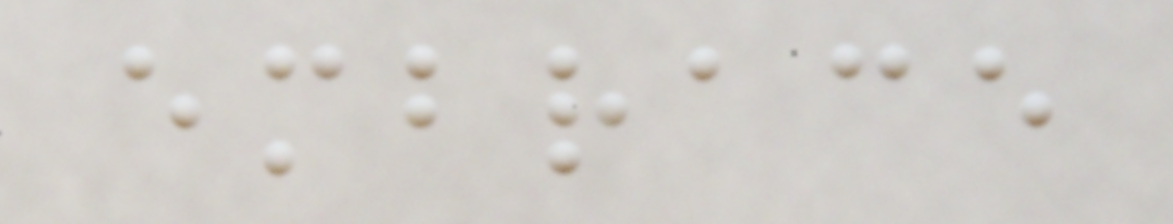embrace
